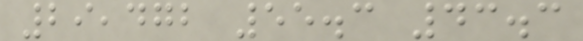29,472 55.3 43.3
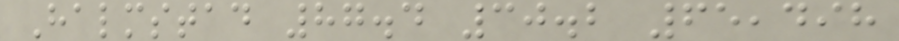Halmstad 87.4 30.2 65,498
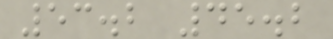53.2 45.2
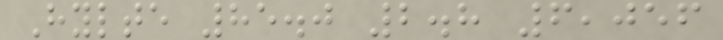Hylte 85.0 2.8 6,056
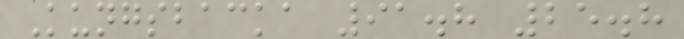Kungsbacka 91.8 25.8
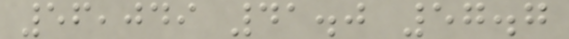56,049 41.0 57.7
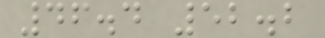46.4 52.2
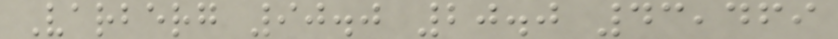Varberg 90.0 20.0 43,469
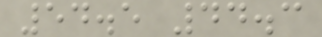54.5 44.3
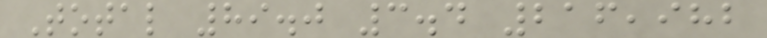Total 89.0 3.4 216,982
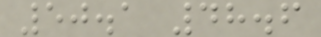50.1 48.6
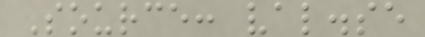Source: val.se
